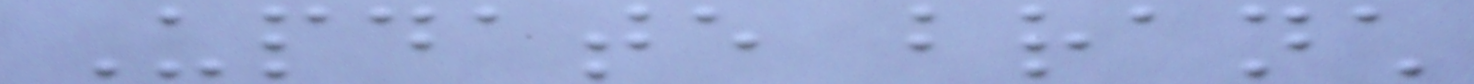Update branch
